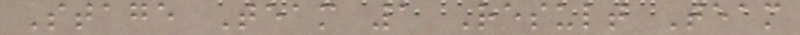Stage Team 1 Result Team
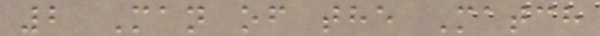2 Man of the Match
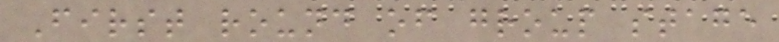First round of group stage
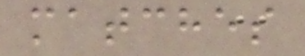matches
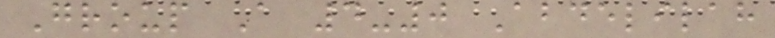Group A 4-0 Abdelilah
